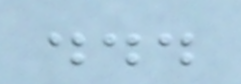...
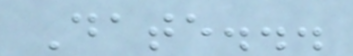Date...
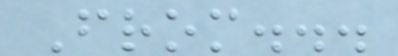From...
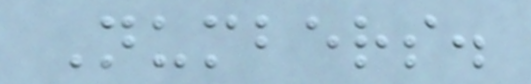Numbers.
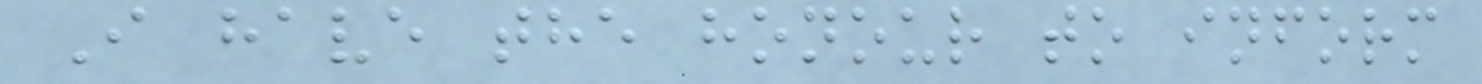I have the honour to inform
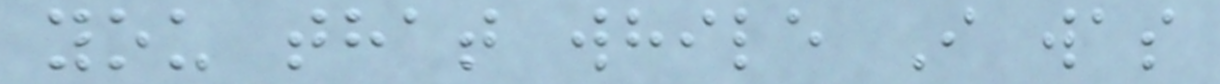you that while I was
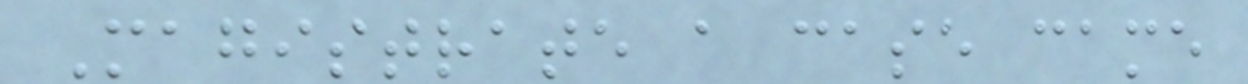Magistrate a case came
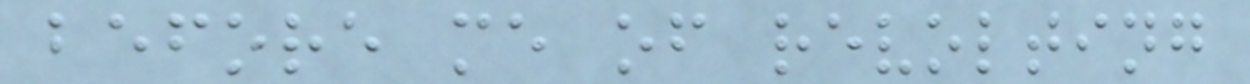before me of revolting
